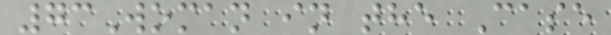73Woman in the Case
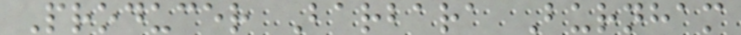Producer Barbara Burnham
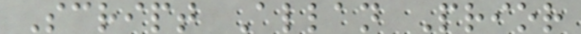Script Allan Prior
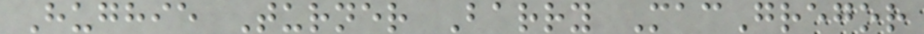Hughie Turner Barry MacGregor
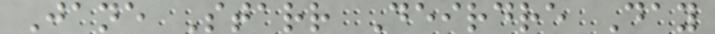Jane Starr Deirdre Day
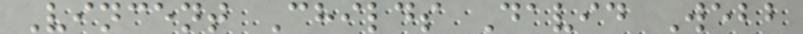Vincent Childs David Webb
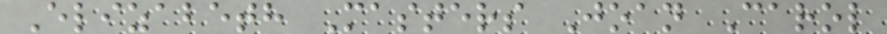Elizabeth Masters Joan Carol
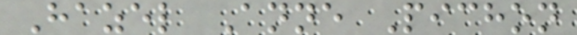Hazel Anne Pichon
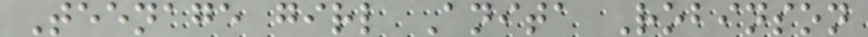Teenage girl Anita Robinson
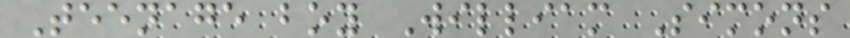Teenage boy William Simons
